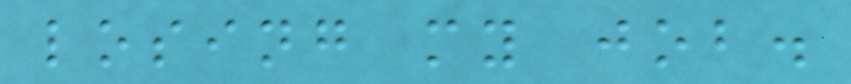losing my job.
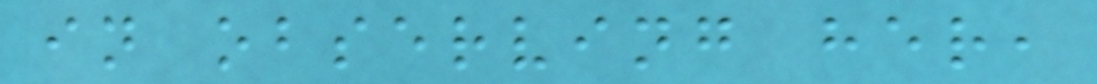in observing her,
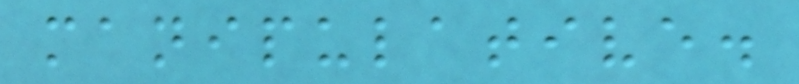manipulative.
